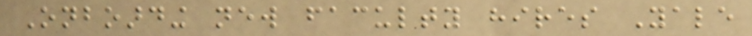Onboarding new faculty hires Yale
